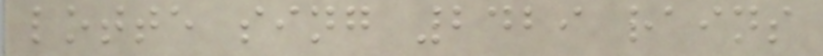lotte sing 2429 rains
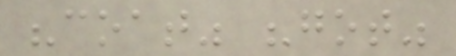"coat" "got"
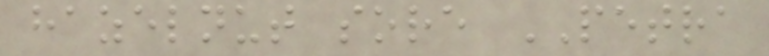hazelnut sore PETRA
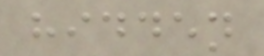hidden
